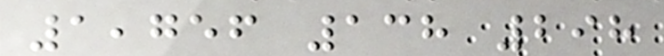1,756 138 298
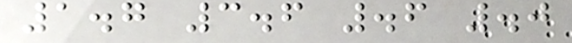1.7 3.6 .6 .0
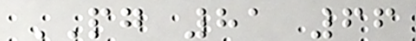PG 81 66
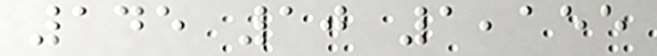145 10 1,155
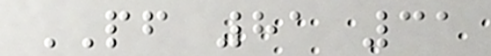PF 81 31
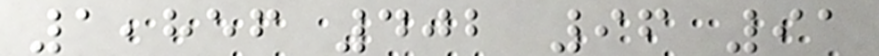1,856 402 96 91
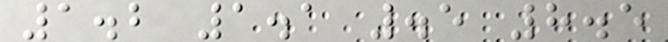1.2 1.1 .5 8.5
